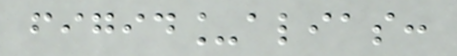figid_alias:
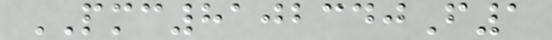PMC8102340F1
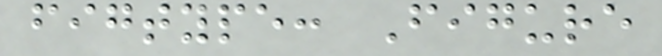figtype: Figure
